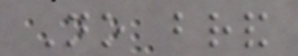No brand
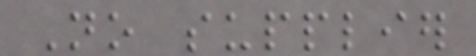No supplier
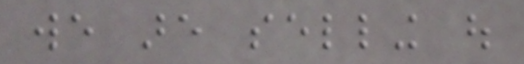we are selling out
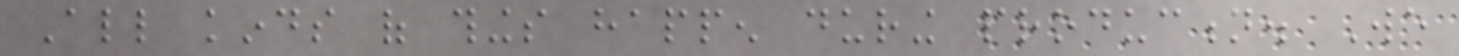All kinds of things happen during production. We
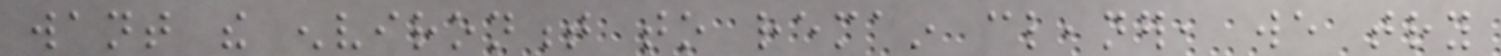want the environment to remain cleaner, we try
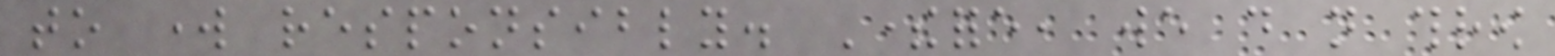to work responsibly. Therefore, we do not throw
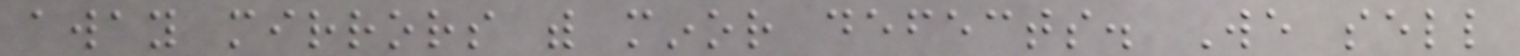away mirrors with minor defects. We sell
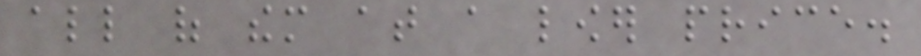all of them at a lower price.
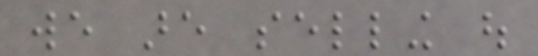we are selling out
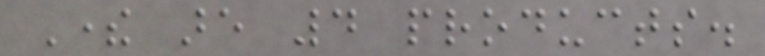There are 4 products.
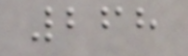268
